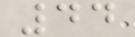44
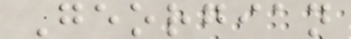Georgian
